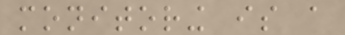monitoring is a
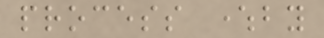process whereby
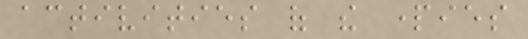activities of the parties
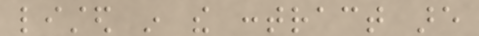listed in the contract are
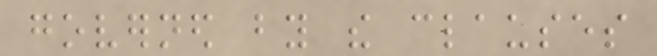governed by the clauses
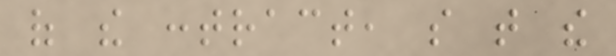of the contract, so that the
